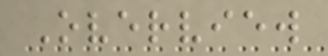Overview
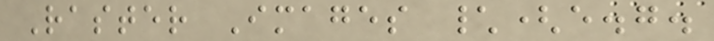Raster Images \(e.g.
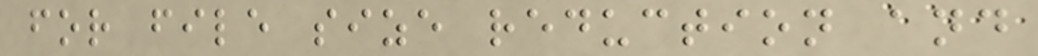for file size reduction and
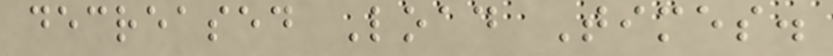decreased Load Times.
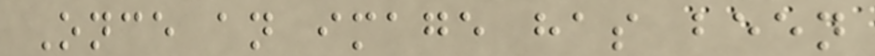Once an image has been
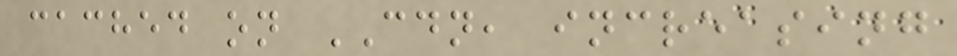cached on CDN, increasing
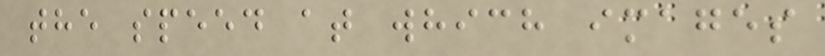the speed at which images
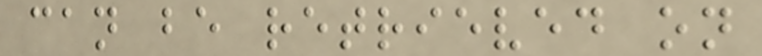can be retrieved on
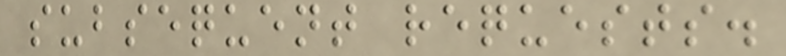subsequent requests.
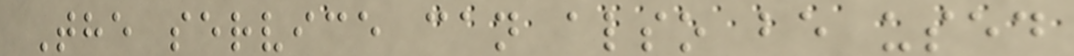The service can also be used
